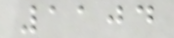1104
